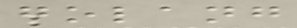golang
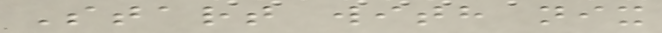Start with nix
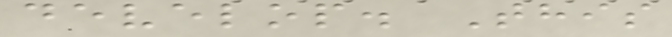develop. This
